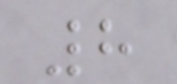8
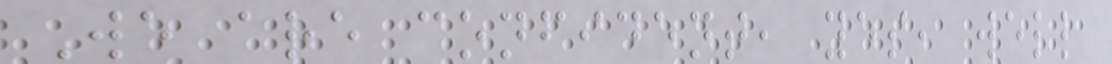We are confident, yes, well
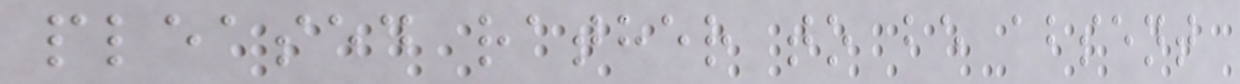pleased rather to be absent
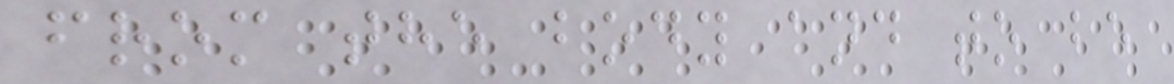from the body and to be
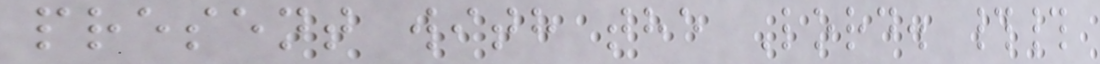present with the Lord. ##
